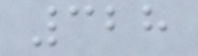328
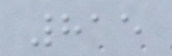815
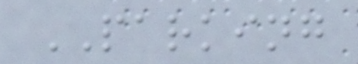PARKING
